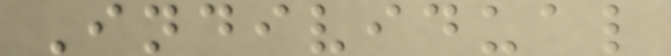Individual
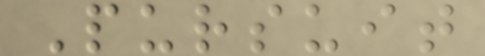Pursuit
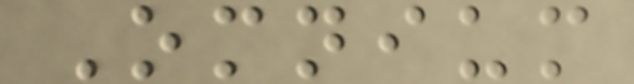Omnium
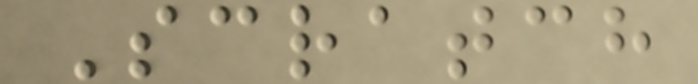Scratch
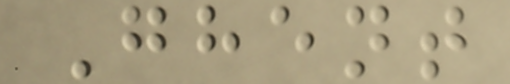Ghent
